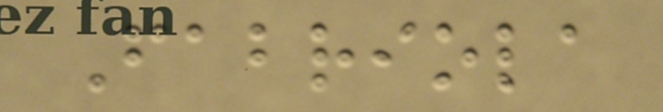Fabriola
